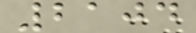2104
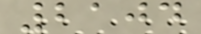2104
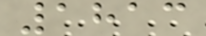1813
